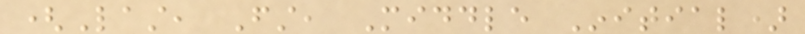(Last, First, Middle Initial)
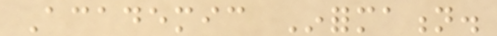Academic Information.
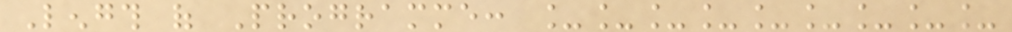Length of Programme: _________
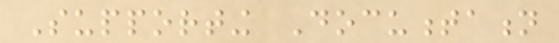Supporting Documentation
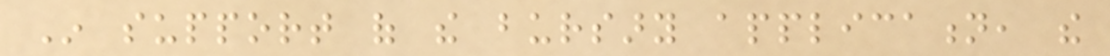In support of the bursary application, the
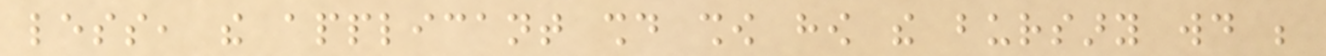less, the applicant should show how the bursary would be
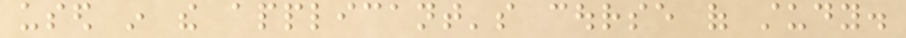used in the applicant's course of study.
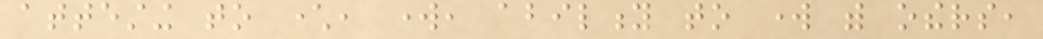attesting to character, work, ability to work with others,
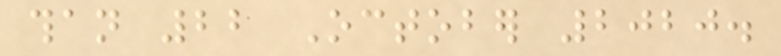than 22 October 2020.
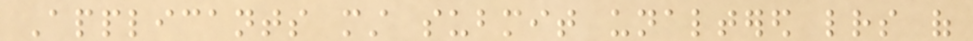Applicants must submit unaltered letters of
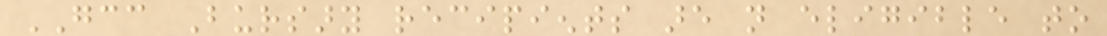GCC Bursary recipients are not eligible to
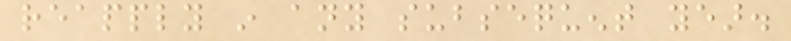reapply in any subsequent year.
